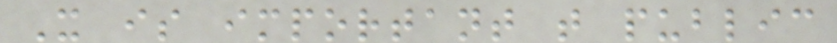It is important that public
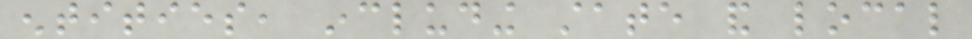entities, including state and local
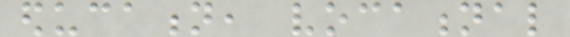education, vocational
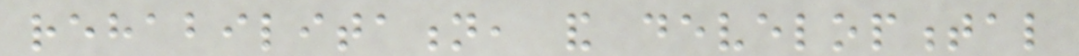rehabilitation, and developmental
